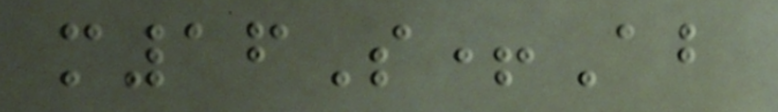m16S+Ab
